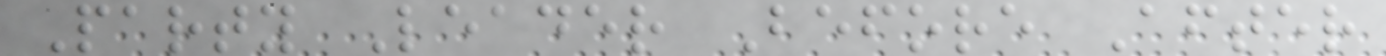Party Leader Before After
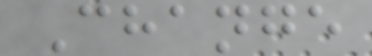Change
